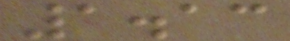1.13
